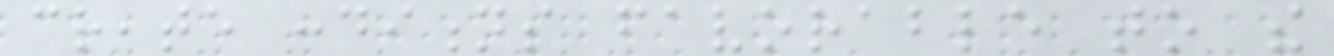create conditions favorable to the
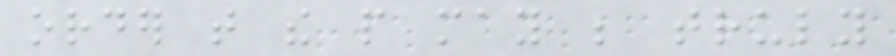order that the people may be truly
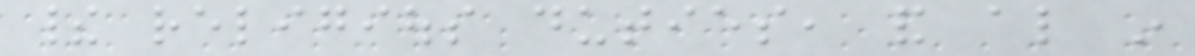their religious duties, and also in
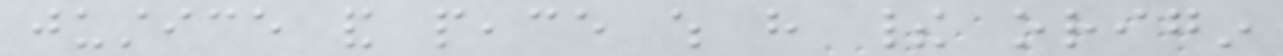justice and peace which have their origin
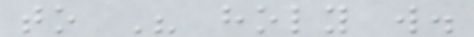to His holy will.
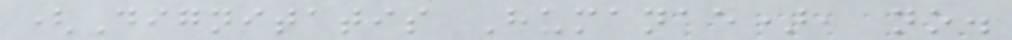(Dignitatis Humanae), no.
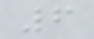6
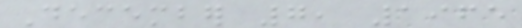December 7, 1965
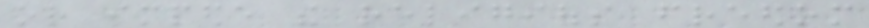or impede the religious freedom
